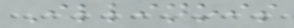Illinois
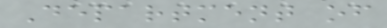Department of
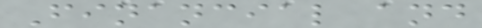Financial and
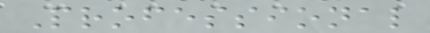Professional
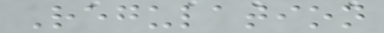Regulation
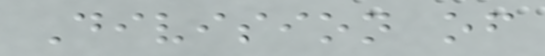Division of
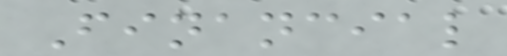Financial
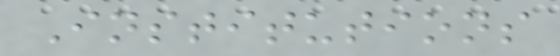Institutions
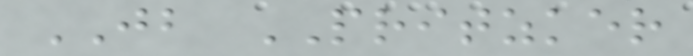JB PRITZKER
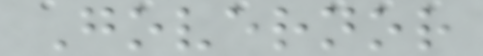Governor
